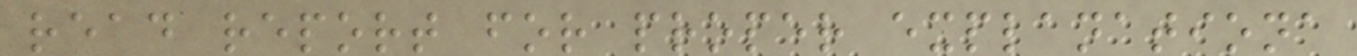read report for proper explanationa
